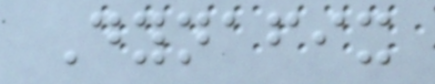Dynafix
